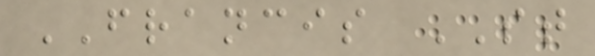FRANCIS ST
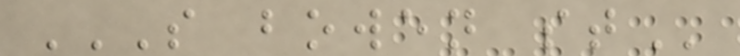S BOWEN ST
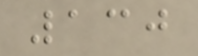130
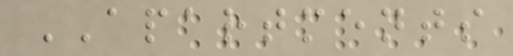APARTMENTS
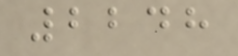2248
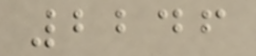2246
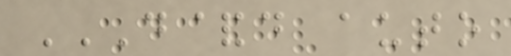D&D AUTO
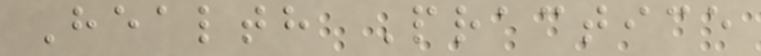Health Practice
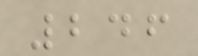246
